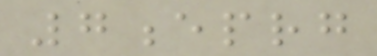7eprg
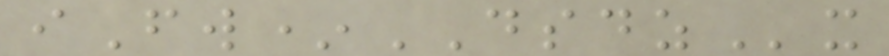iFw*DSDZx
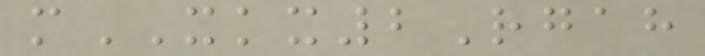mXKX2Rgah
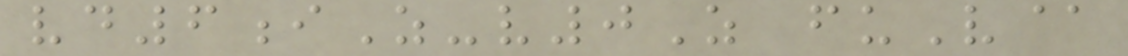vd6iZ-v0Z fuV@
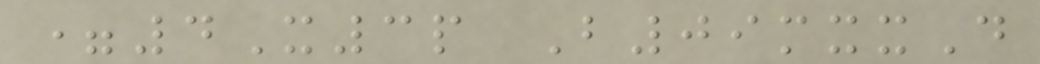=4X3p B09mxxD
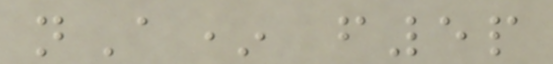nA* f5p
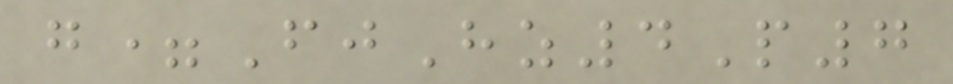g=FjHz4P7
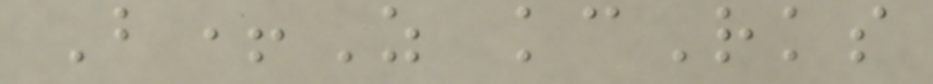B+Z kcRks
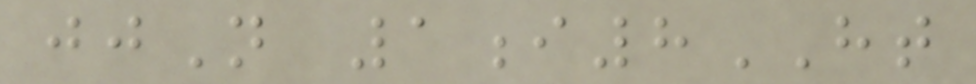jjN 1i8HT
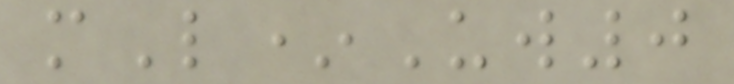mL*Uw0
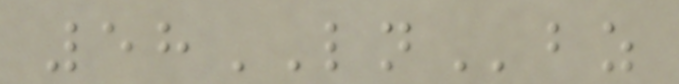58LNbz
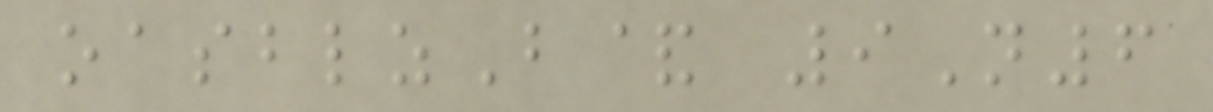oasblzB& 9N6
